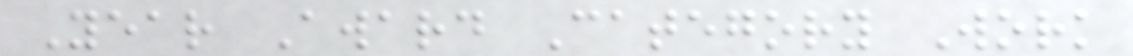Year Award Category Work
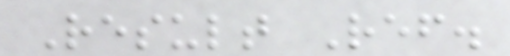Result Ref.
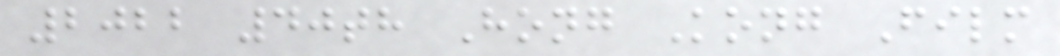2022 40th Hong Kong Film
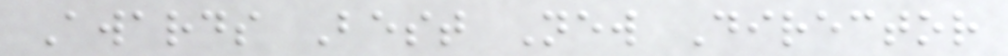Awards Best New Director
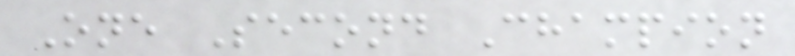One Second Champion
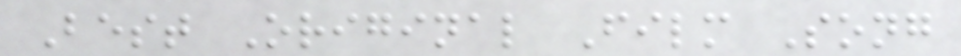Best Original Film Song
